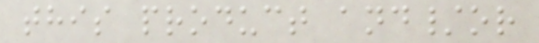this product and/or
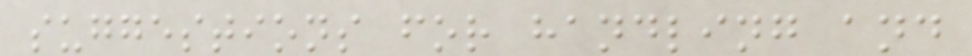suggestions for handling and
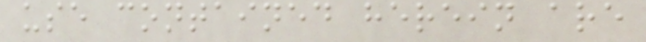use contained herein are
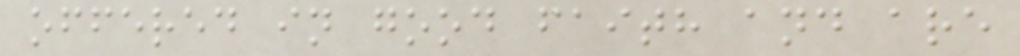offered in good faith and are
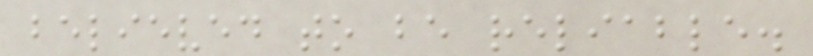believed to be reliable.
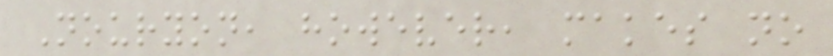Nouryon, however, makes no
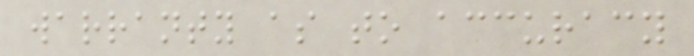warranty as to accuracy
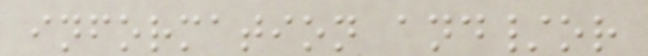information and/or
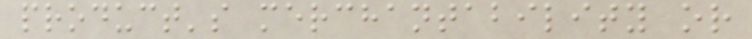product's merchantability or
